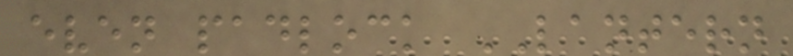even padlock LANTERN
